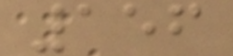156
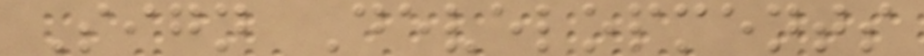Sign Developments
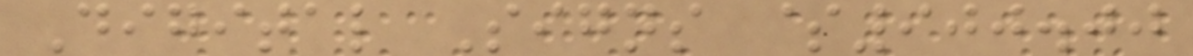Digital Signs $900.00
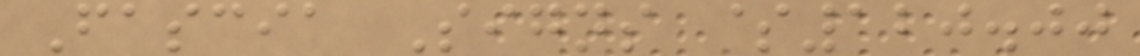Fascia Signs $120.00
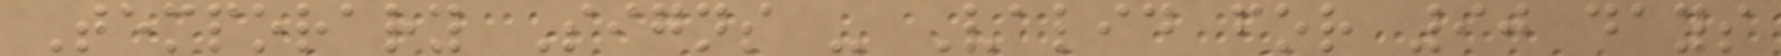Temporary Signs - Valid for 90 days
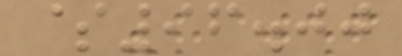$96.00
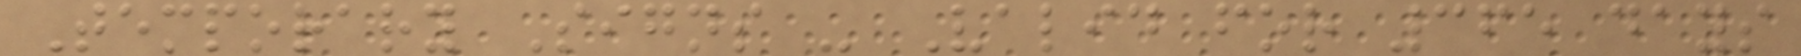Temporary Signs - Valid for 365 days
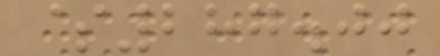$287.00
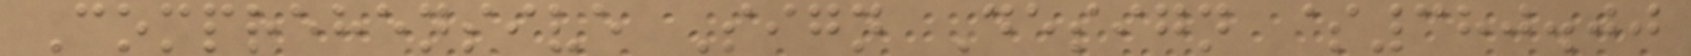Comprehensive Sign Design $380.00
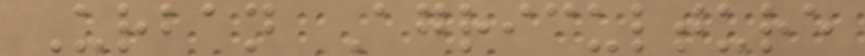Urban Agriculture
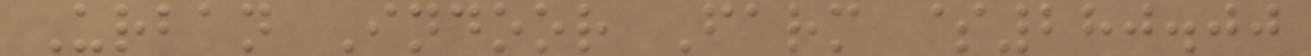Urban Indoor Farm $280.00
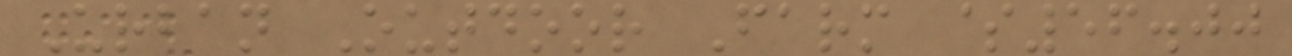Urban Outdoor Farm $56.00
